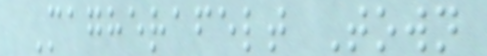Magherafelt Town
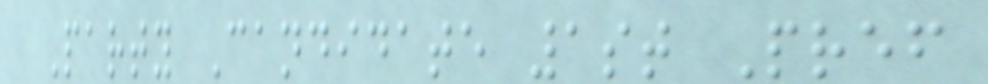Party Candidate 1st Pref
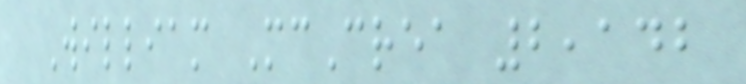William McCrea 2,142
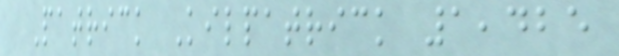Patrick Kilpatrick 1,425
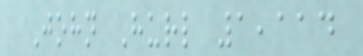John Hurl 1,114
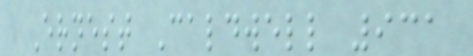Ernest Caldwell 931
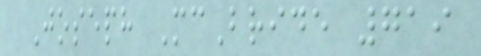Joseph McBride 719
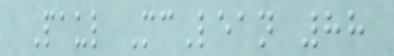Paul McLean 88
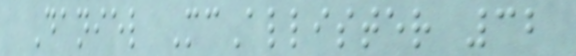Daniel McAllister 32
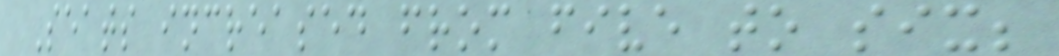Seats increased from five to six;
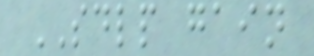SDLP gain
